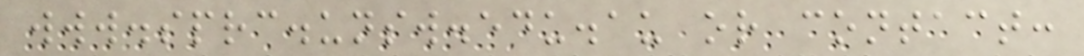www.sprc.unsw.edu.au or contact:
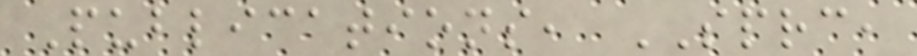Publications, SPRC,
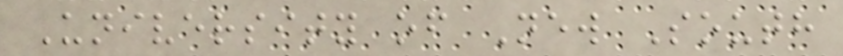University of New South
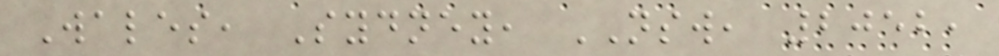Wales, Sydney, NSW, 2052,
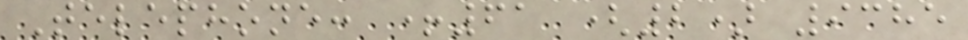Telephone: +61 (2) 9385
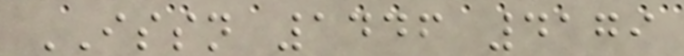ISSN 1446 4179
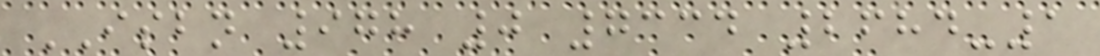ISBN 978 0 7334 2684-1
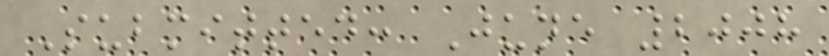Submitted: June 2008
